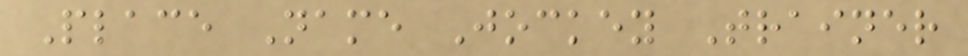Place Name Jockey Trainer
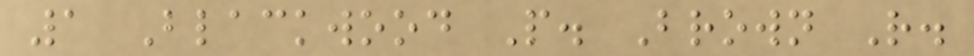1 Blackwood P. Brown R.
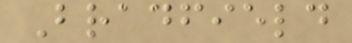Bradfield
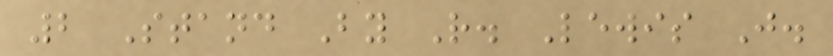2 Stand By R. Lewis J.
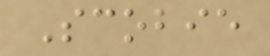Scobie
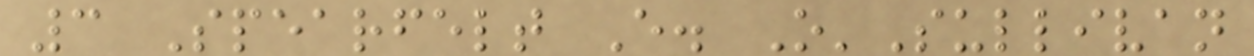3 Spearfelt E. O'Sullivan
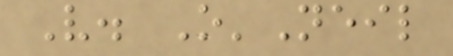V. O'Neil
